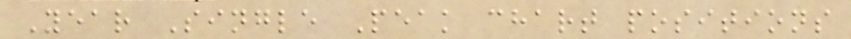Year Single Peak chart positions
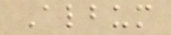Album
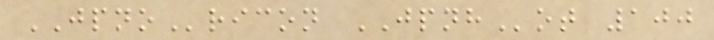JPNOricon JPNHot 100
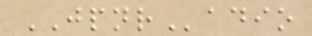JPNRadio
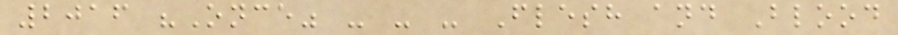2016 "Once" - - - Flesh and Blood
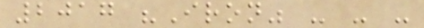2017 "Iron" - - -
